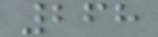268
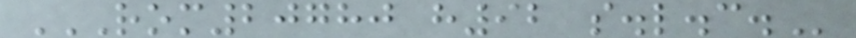ROM20780 H92 S.L.C.
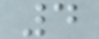4
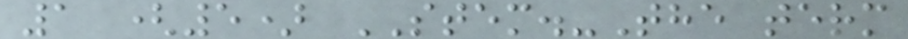1 (5) STEM.-The term
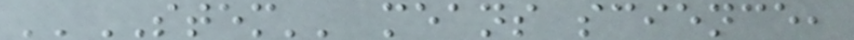''STEM'' means science,
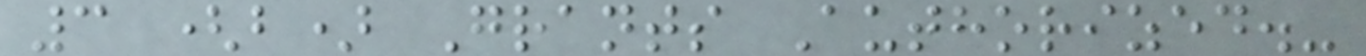3 (b) Grants Authorized.-
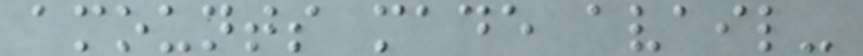amounts made avail-
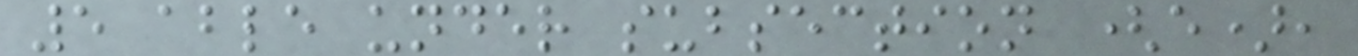5 able under subsection (e),
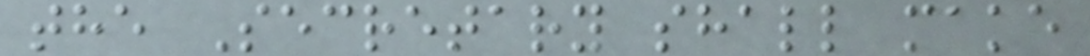the Secretary shall make
